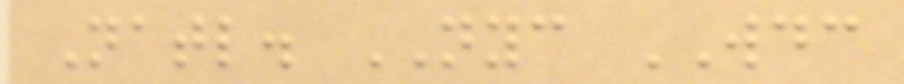Natl. NYC WDC
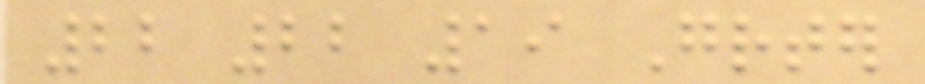22 22 19 Greater
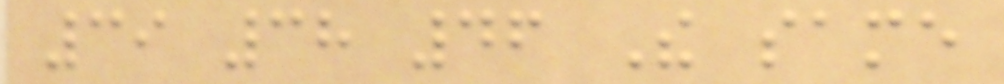39 38 46 The same
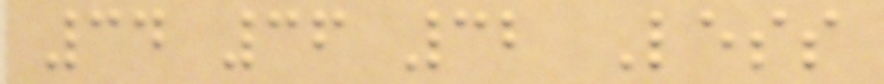34 36 32 Less
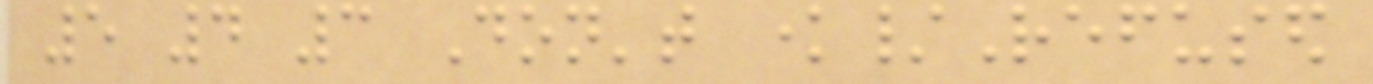5 4 3 Don't know/Refused
